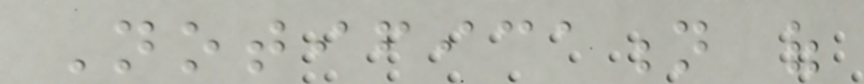Notification of
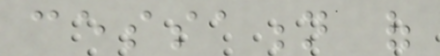cessation of
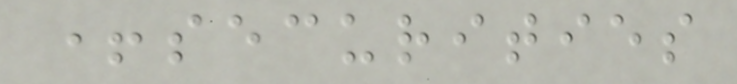+securities
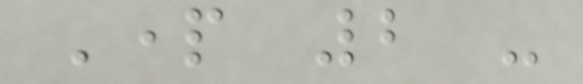Part 2 -
